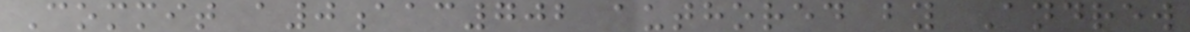Commit a0aac702 authored by Andrew
